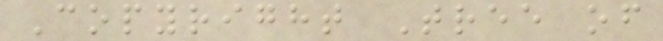Copyright Tree of
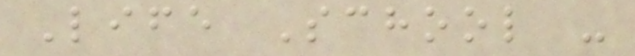Life School -
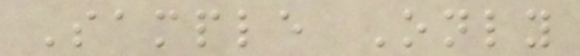Sample Only
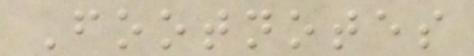Footnotes
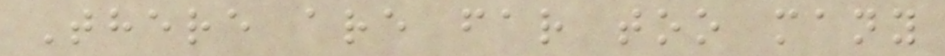There are far too many
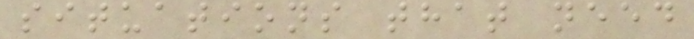situations that need
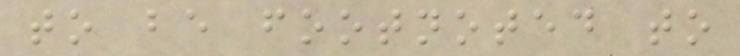to be footnoted to
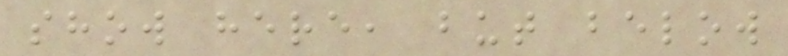show here, but below
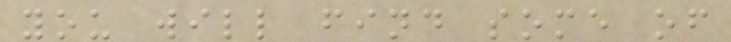you will find some of
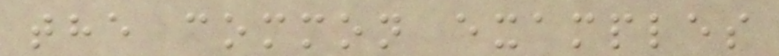the common examples
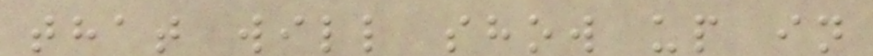that will show up in
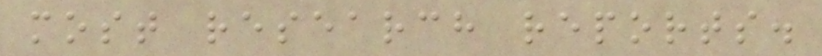most research reports.
